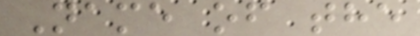Name of the
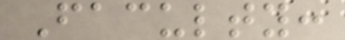Faculty:
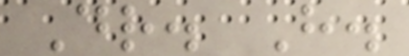Dr. H.
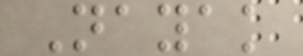Nayak
